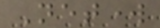Network
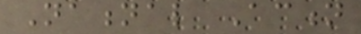National Action
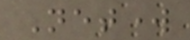Network
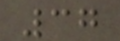37
